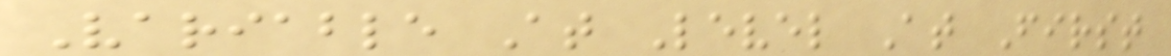Variable At Level At First
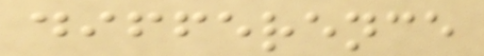difference
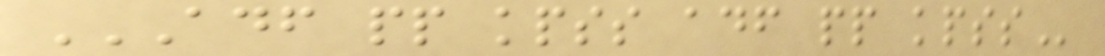ADF PP KPSS ADF PP KPSS
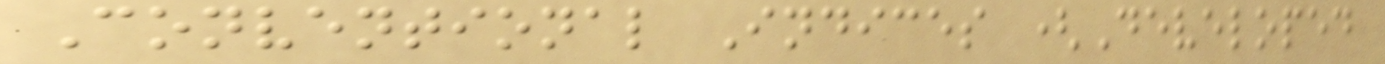Conventional Indices (Developed
